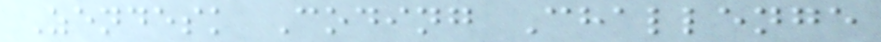Zendesk Coding Challenge
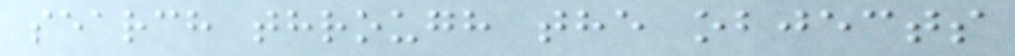search through the objects
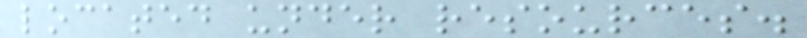located under resources.
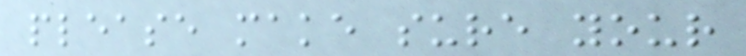please make sure your
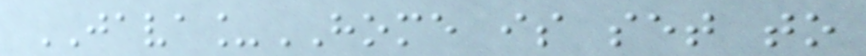JAVA_HOME is set to
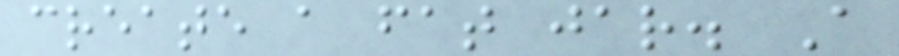create a fat jar. A
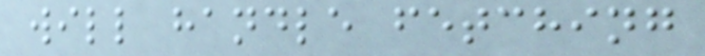will handle fetching
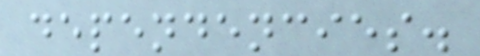dependencies.
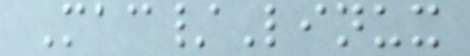Mac/Linux
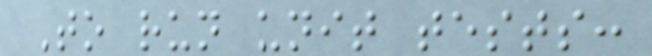To run unit tests:
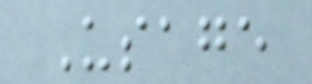Usage
